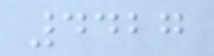4427
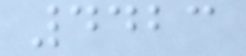4423
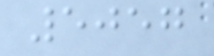5057
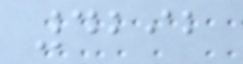4292
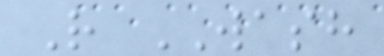R WASH
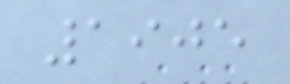1905
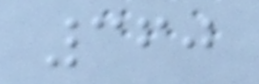360
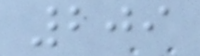209
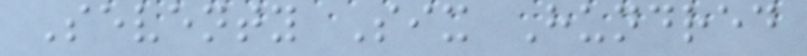Seventy Six Hundred
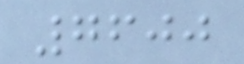7600
